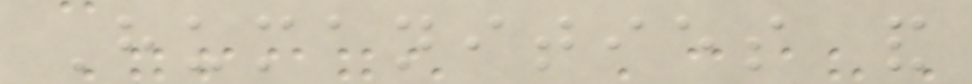Humanities and
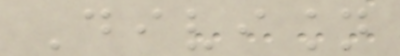Division
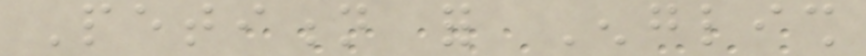Petition for English
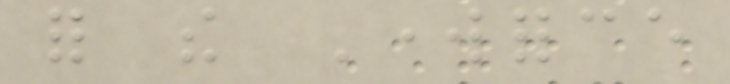for the Workforce
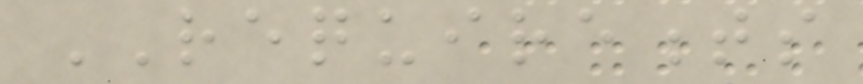REQUIREMENTS
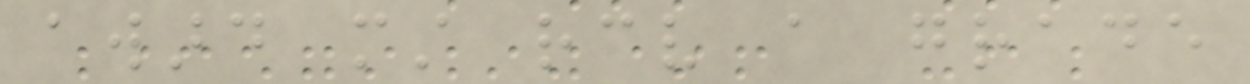award must receive a grade
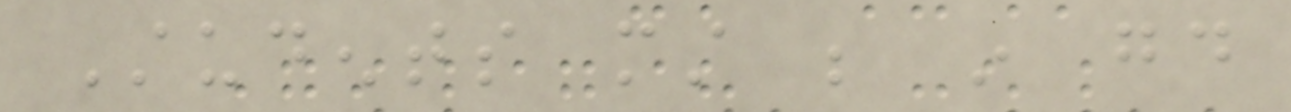Students must be in good
